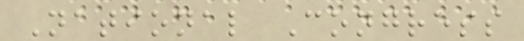National Congress
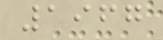1967
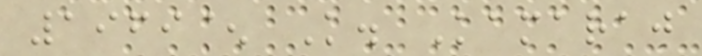1969^ K. Kamaraj
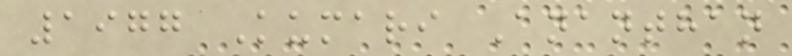1977 Kumari Ananthan
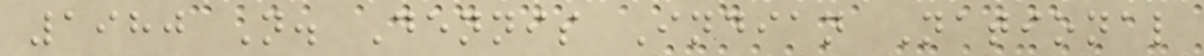1980 N. Dennis Indian National
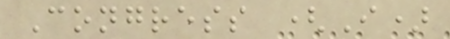Congress (I)
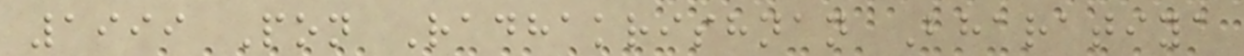1999 Pon Radhakrishnan Bharatiya
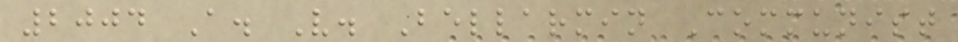2004 A. V. Bellarmin Communist
